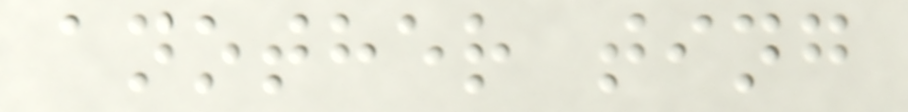another ting
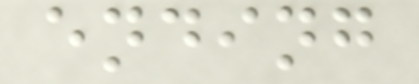ending
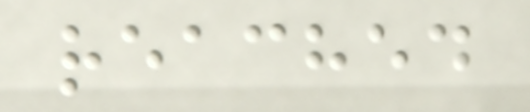reached
